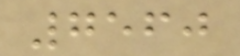7560
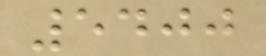5400
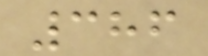386
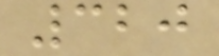320
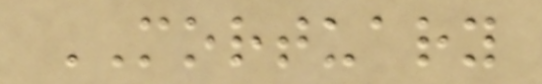MORTUARY
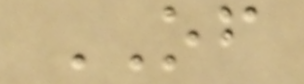OF
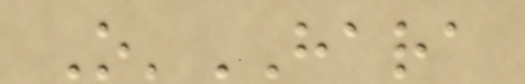O'HARA
